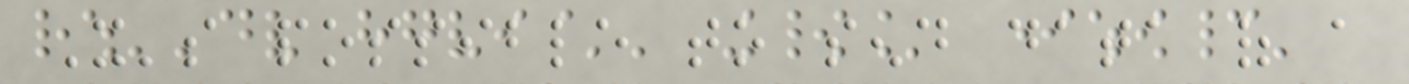It's possible to send data of a
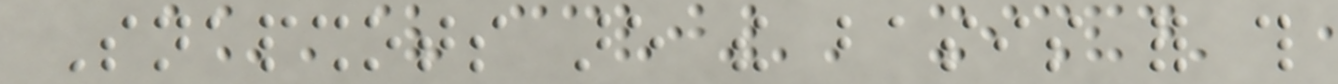Snapshots are the basis for this
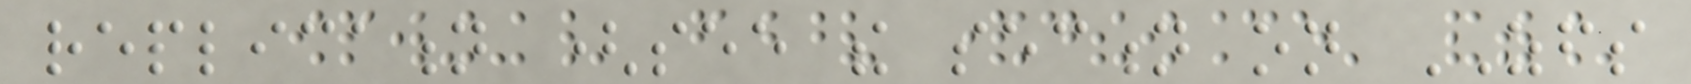replication (see the section on ZFS
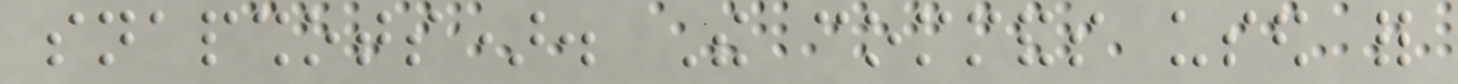snapshots). The commands used for
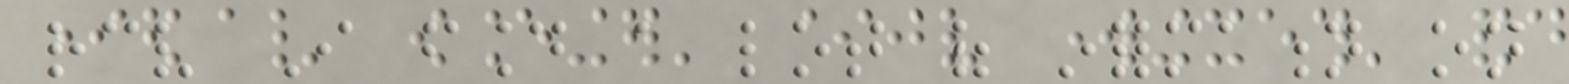receive I found a lot of information on
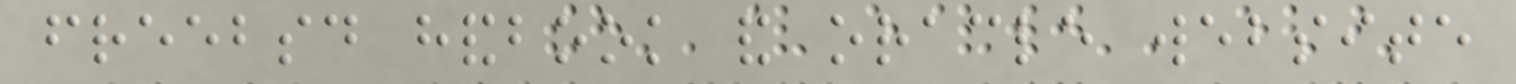freebsd handbook and oracle website
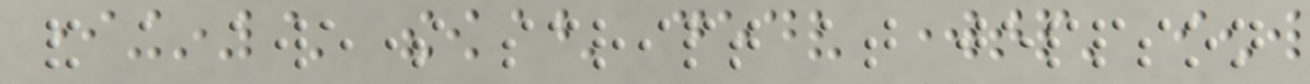and a awesome script at jeppson
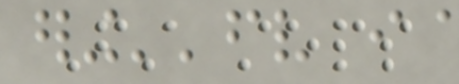First steps
